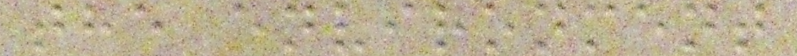the environment
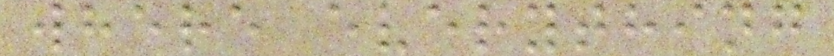where everything
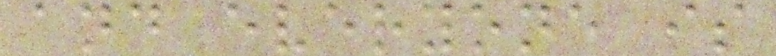and everyone is
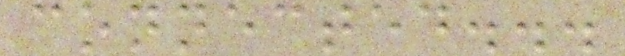connected...
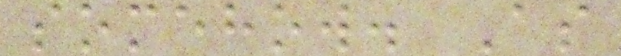somehow. As
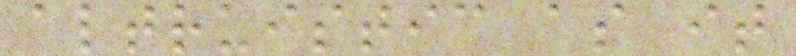altruistic as it
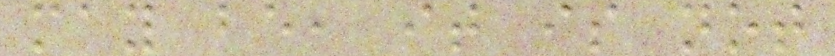may be, it is not
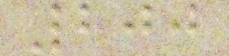200
